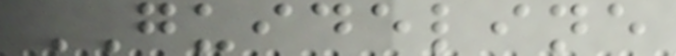GUIDELINE
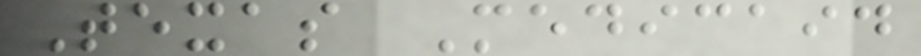Texas Medicaid
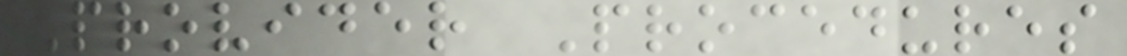Provider Procedures
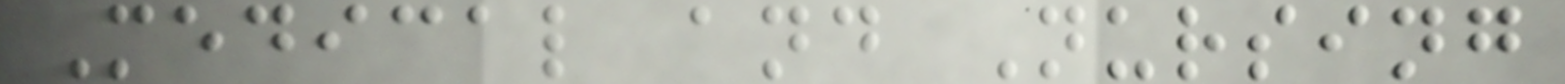Medical and Nursing
